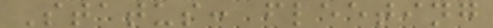Status: fleeting
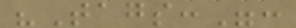"Tags:":
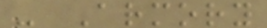- Armory
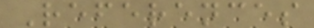References
